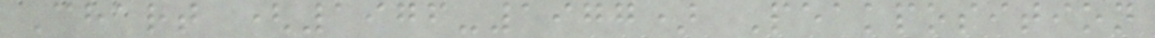Chart (1976-1977) Peakposition
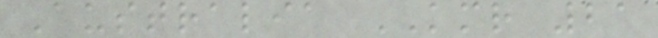Australia KMR 21
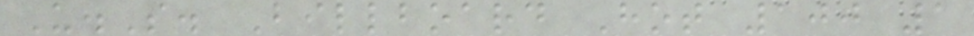U.S. Billboard Hot 100 1
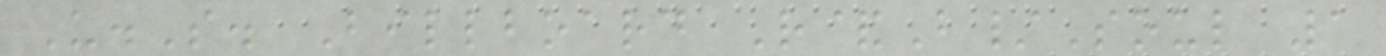U.S. Billboard R&B/Soul 1
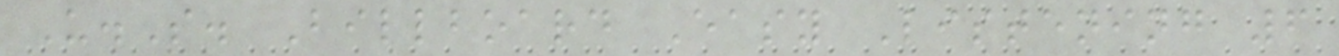U.S. Billboard Easy Listening 6
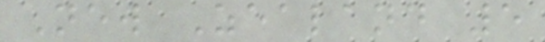New Zealand 5
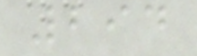294
